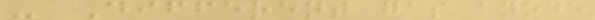- Different gas anode
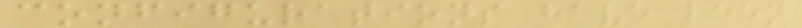configurations have been
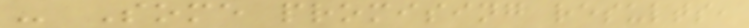- Some promising results,
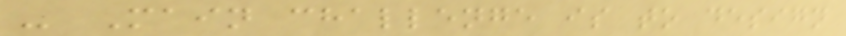- Main challenge is to design
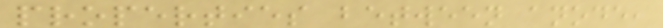properties between anode,
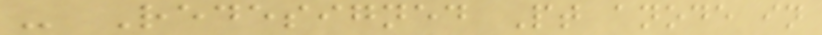- Redesigned Pt anode in
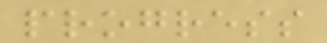progress
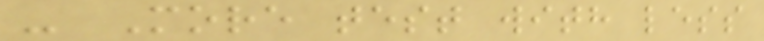- More test with less
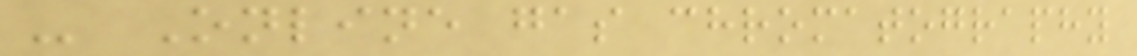- Online gas chromatography
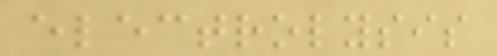electrolysis
